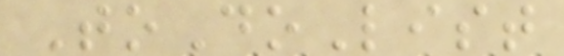ToDoList
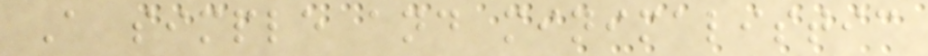A simple and minimalistic
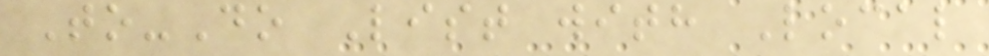To-Do List with Local
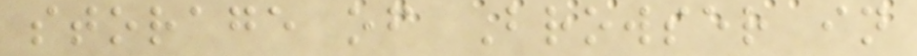storage of Browser in
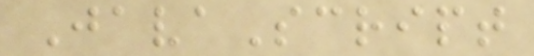JavaScript
